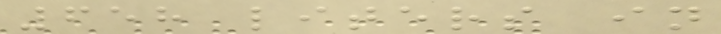658 liters in
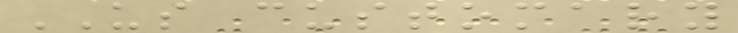US customary
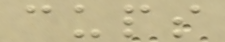cups
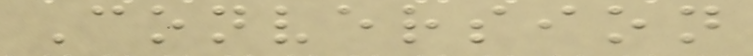Conversion
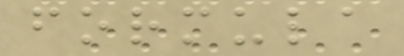formula
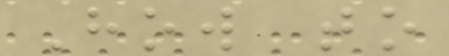How to
